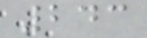243
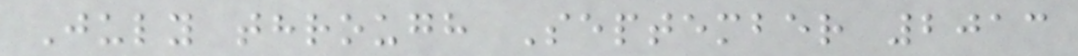July through September 2013
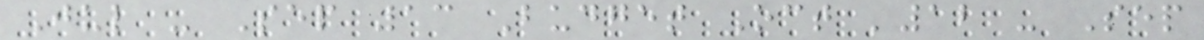Jul - Sep 13 Budget Oct '12 - Sep
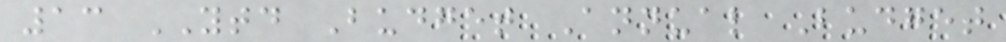13 YTD Budget Annual Budget
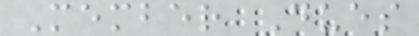Member Dues
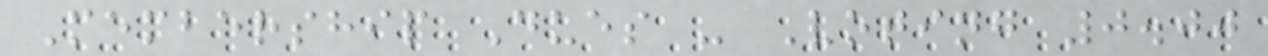Membership Dues - Voting 0.00
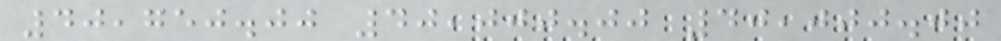40,750.00 40,000.00 40,000.00
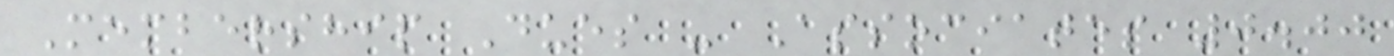Membership Dues - Associates 0.00
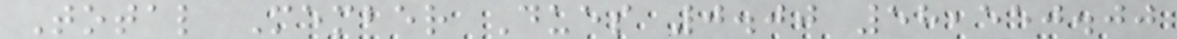Total Member Dues 0.00 58,550.00
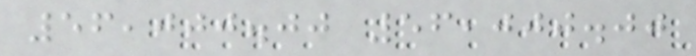56,000.00 56,000.00
